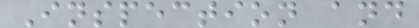Inspection and
